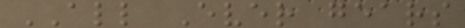ALL Ever gears
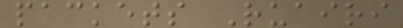packets Ruairi
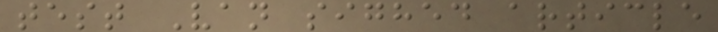test Van sighed article
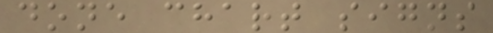done chart signs
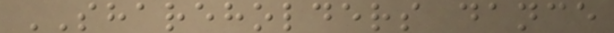SHAREHOLDERS dance
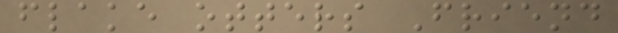flake otters Friend
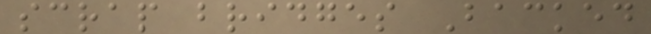scrap bridges Backed
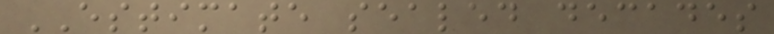ESTIMATE sealed decades
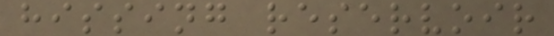hissing reservoir
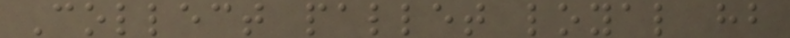Collect pallet loyal hb
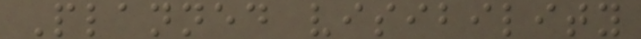Planned visibility
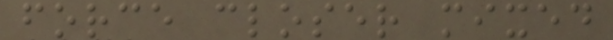force closer mixed
